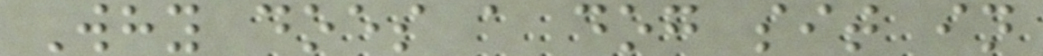Why does a dog sit in
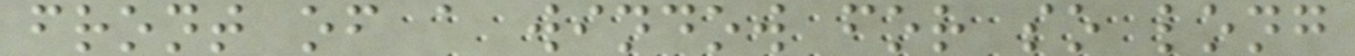front of a window for so long
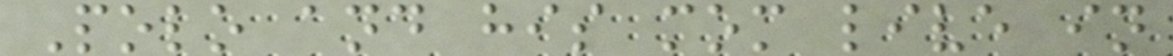Polo and his mom live in
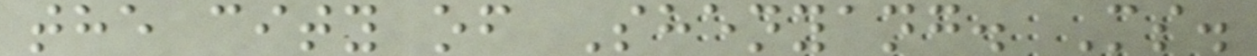the city of Shenyang. Ms.
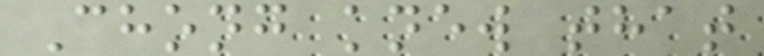Chong knew that
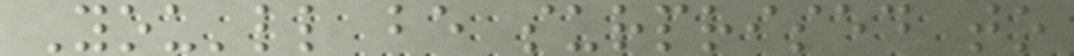You'll be surprised to
